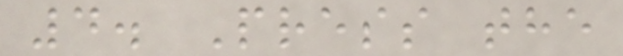4. Press the
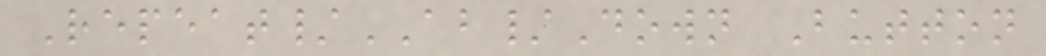Repeat/AB/Down Button
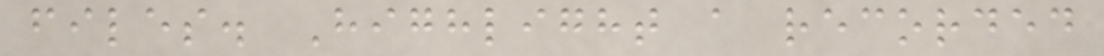files. Highlight a recorded
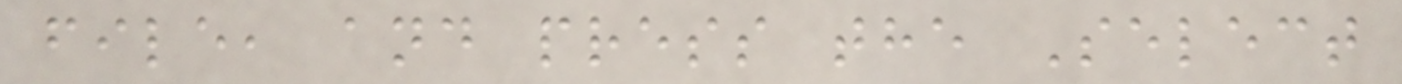file, and press the Select
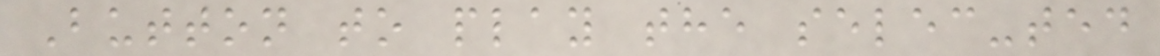Button to play the selec-ted
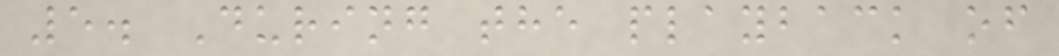5. During the playback of
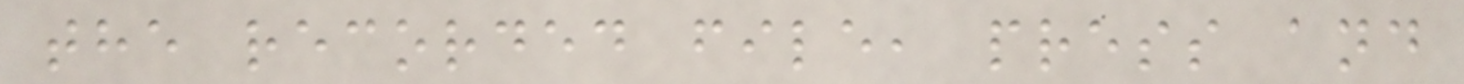the recorded file, press and
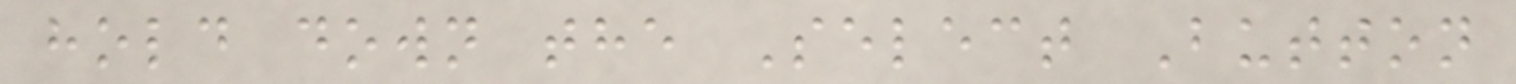hold down the Select Button
